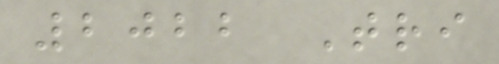2022 Tri
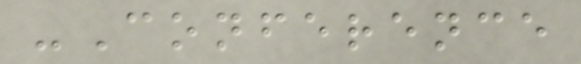-Conference
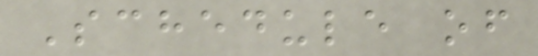Schedule of
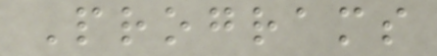Programs
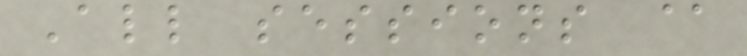All sessions @
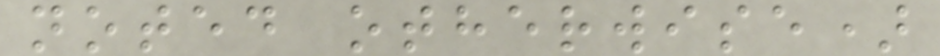noted otherwise)
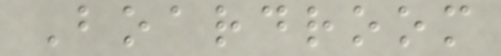Boardroom
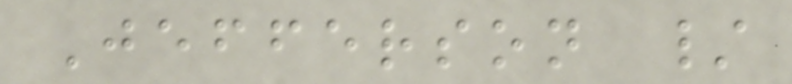Jefferson /
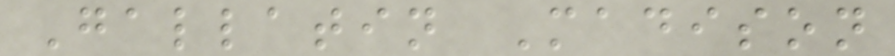Gallatin Madison
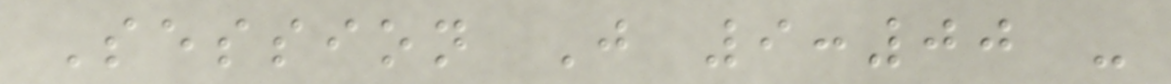Session J 9:00 -
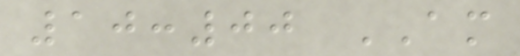10:00 AM
